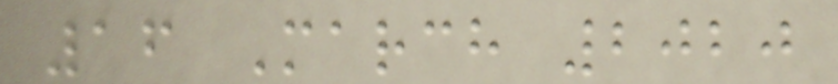16 March 2020
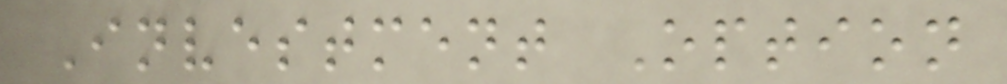Investment Option
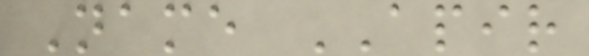Name APIR
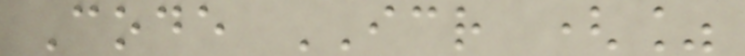Code ICR (%
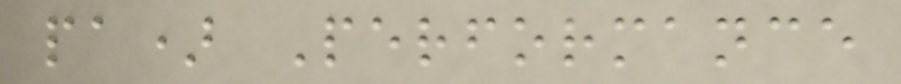pa) Performance
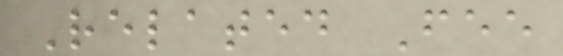Related Fee
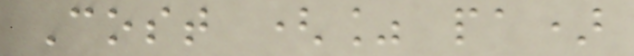Cost (% pa)
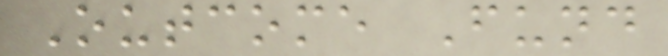Outcome Fund
